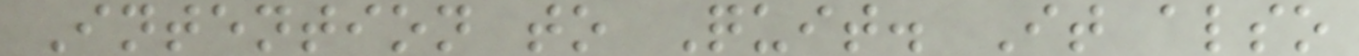Intention to Quit. It also
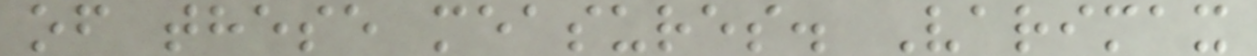of these measures. Varimax
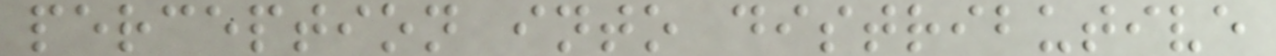perception into distributive
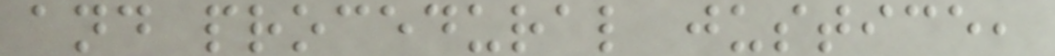and procedural justice,
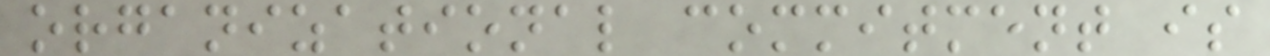organizational commitment is
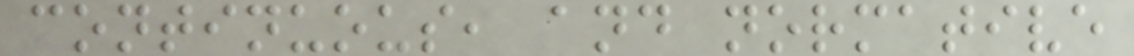continuous, and normative
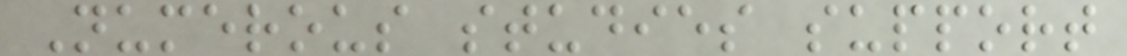Numerous studies support
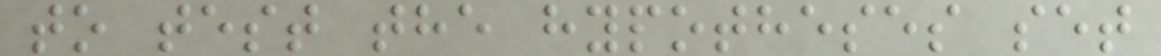to test the hypotheses set
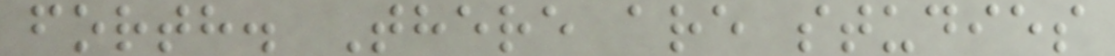forth. There are studies
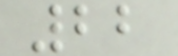22
